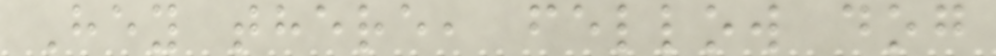Hey there, fellow dog
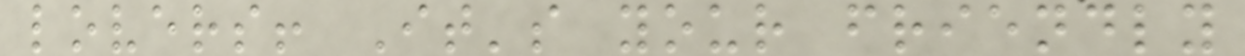lovers! It's your friendly
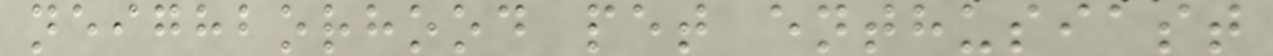neighborhood pet enthusiast
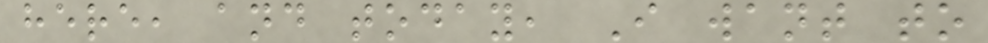here, and today, I want to
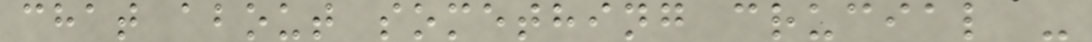chat about something crucial -
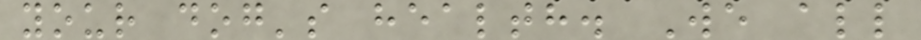your dog's health. We all
